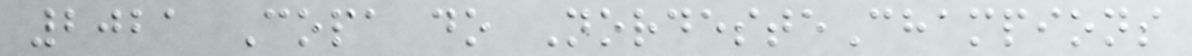2021 Copa do NordesteChampions
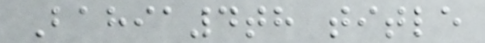Bahia4th title
